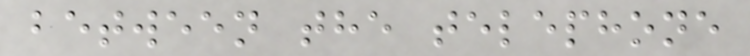between the telephone
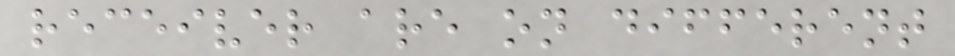receiver are on different
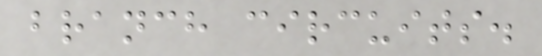branch circuits.
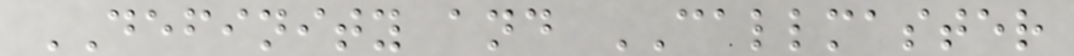DEFINITY and CALLMASTER
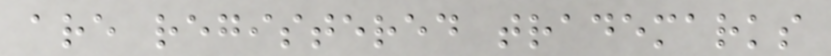are registered trademarks
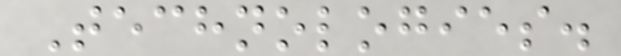Technologies.
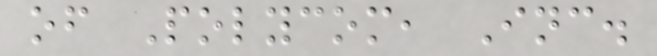of Polycom, Inc.
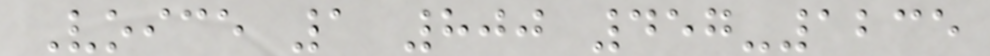Voice 1 800 457-1235
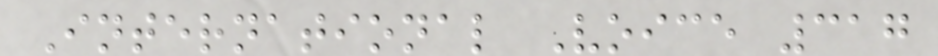International Voice 317
